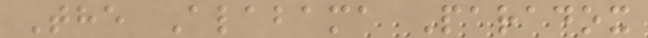The Alabama Paradox
